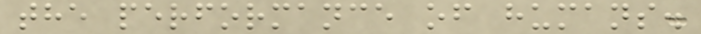the performance of humans.
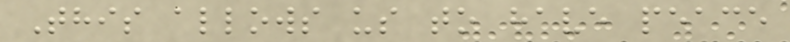This allows us to have peace
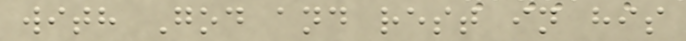with God and rest in his
